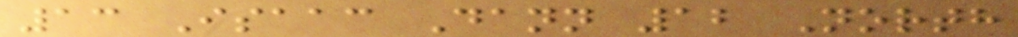13 Isaac Dann 12 North
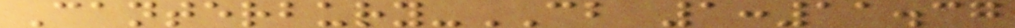Canterbury-CB 1:11.37
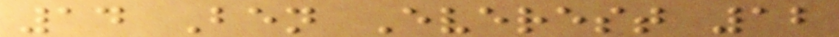14 Ben Everest 12
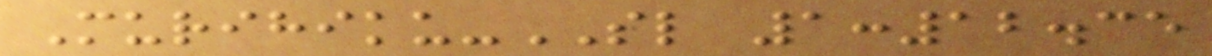Murihiku-SL 1:12.35
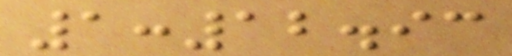1:12.93
